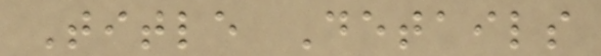Title Details
